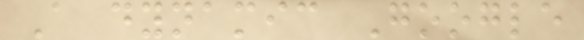A dynamic Google
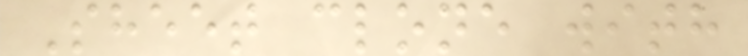Sheet clone with
